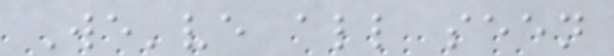We've all seen
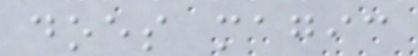does magic
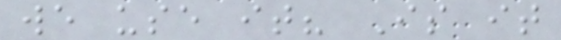we use it? Is it
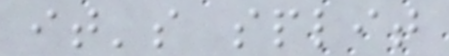it's split
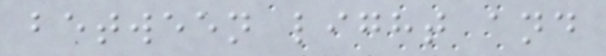between light and
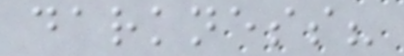darkness?
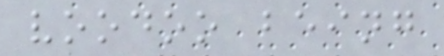voodoo being
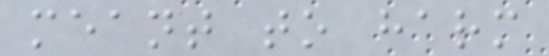meant to harm
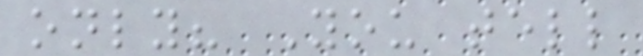only? You tell
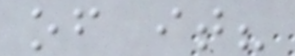of it?
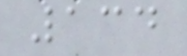134
